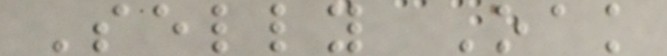Selly Oak
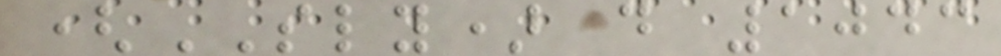(SLY) d 1043
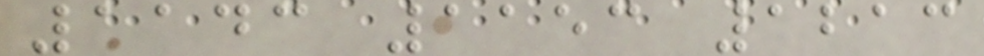1143 1153 1213
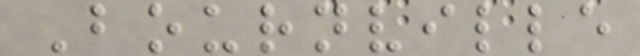Bournville
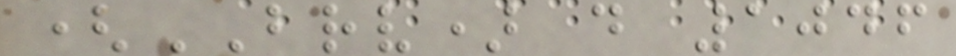(BRV) d 1046
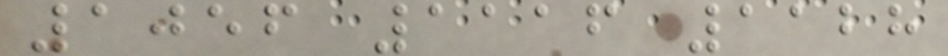1056 1116 1128
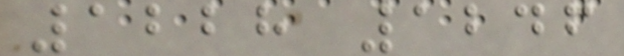1228 1246
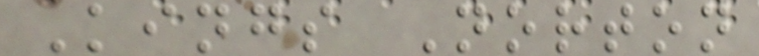Kings Norton
